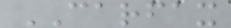CARFAX
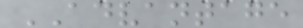ADVANTAGE
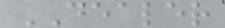DEALER
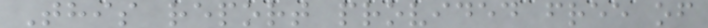This report provided free of
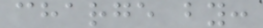charge by:
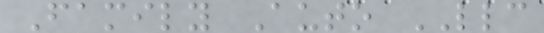Family Auto LLC
